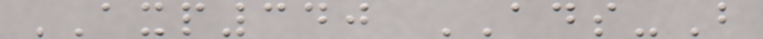AXP340 ADS-B
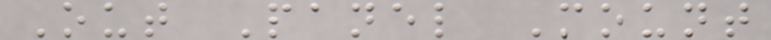Out Panel Mount
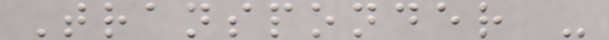Transponder -
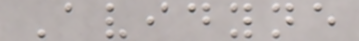Avidyne
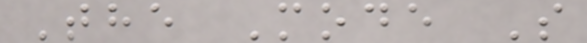The Mode S
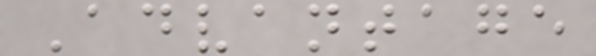Advantage
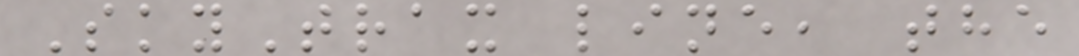SkyTrax line, the
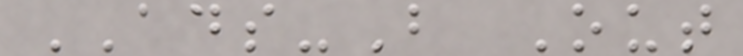ADS-B Out
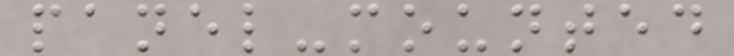panel-mounted
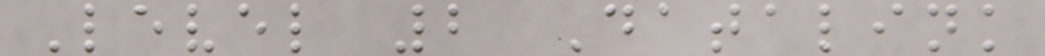Level 2 Datalink
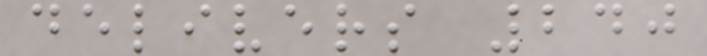delivers 240
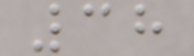38
